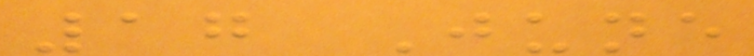17 June
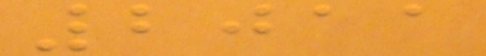2011
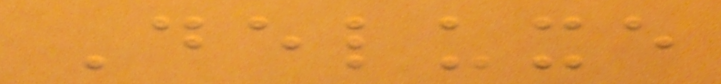Deluxe
